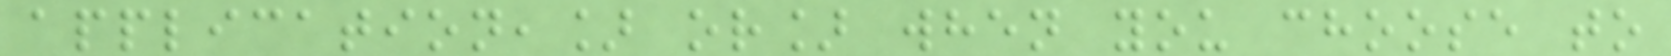application,] or] when you choose to
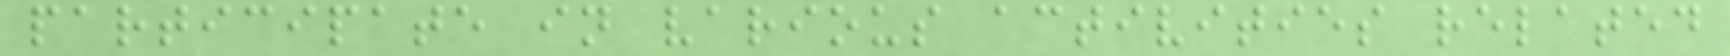participate in various activities related
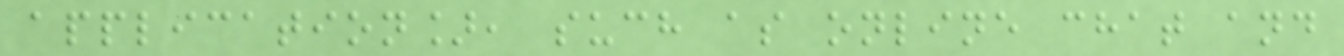application], such as online chat and
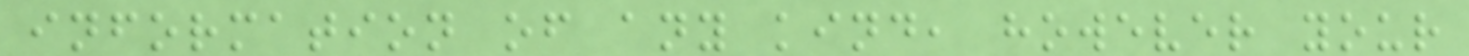information of any kind, however your
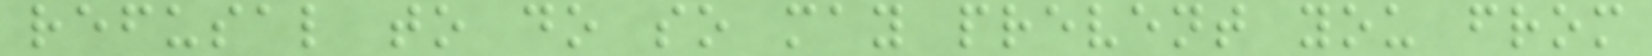refusal to do so may prevent you from
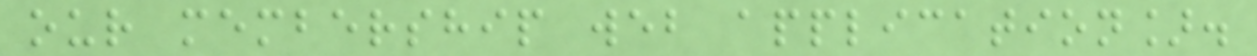our membership web application].
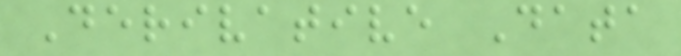Derivative Data
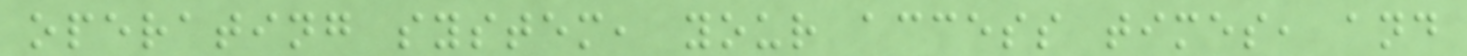operating system, your access times, and
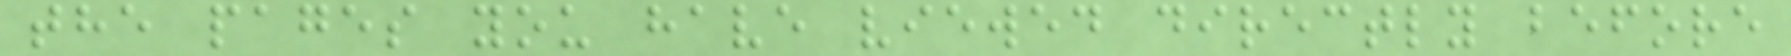the pages you have viewed directly before
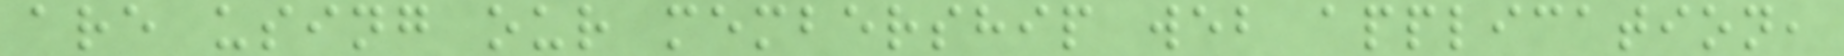are using our membership web application,
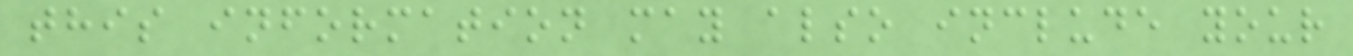this information may also include your
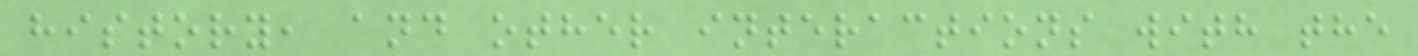history, and other interactions with the
